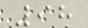98
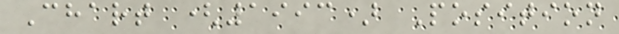Chart (1993) Position
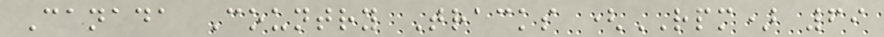Canada Country Tracks (RPM) 69
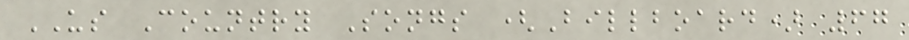US Country Songs (Billboard) 67
